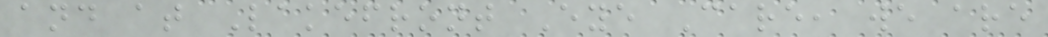and at Lakefront Eye Care, we are
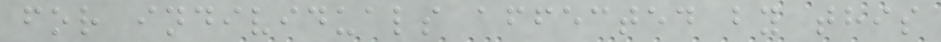for individuals affected by this
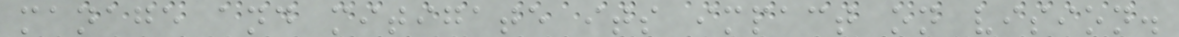manage and mitigate its impact on vision.
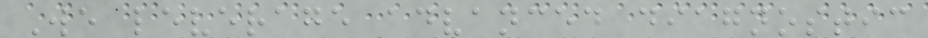We leverage advanced diagnostic
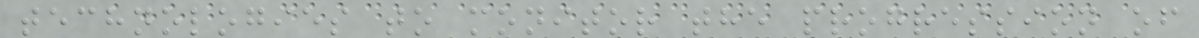technologies to monitor the progression of
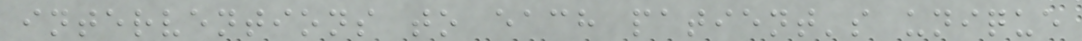interventions to each patient's unique
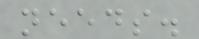needs.
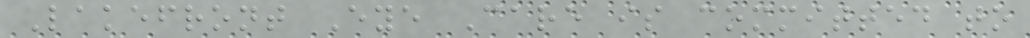Lakefront Eye Care is committed to
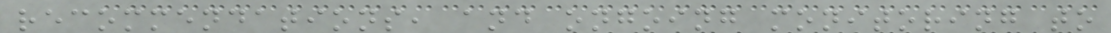recommendations, and ongoing monitoring to
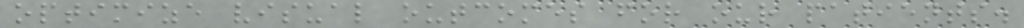optimize visual outcomes for our patients.
